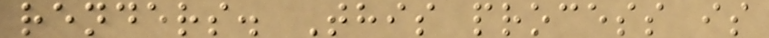renders. This process is
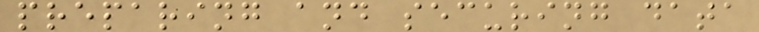preparing and securing data
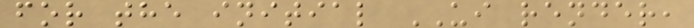for the initial UI render,
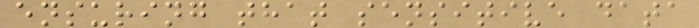ensuring that sensitive data
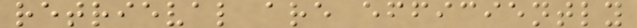retrieval are efficiently
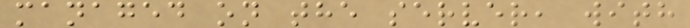managed on the server, with
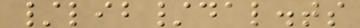/lib/dal.ts
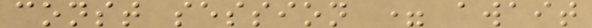const session = await
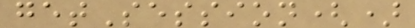getSession()
